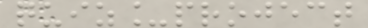quiz_project
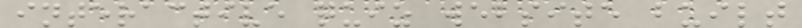interactive quiz website built
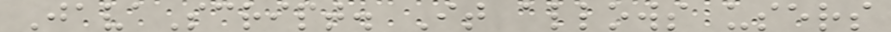JavaScript. It allows users
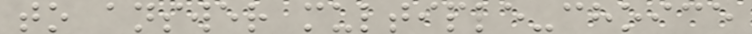to answer multiple-choice
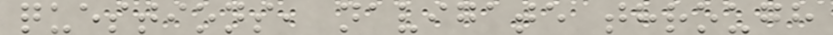questions, navigate through
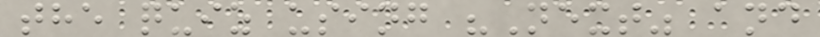the quiz using "Next" and
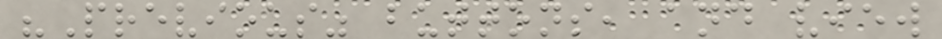"Previous" buttons, and view
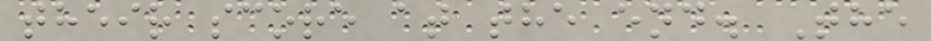their score at the end. The
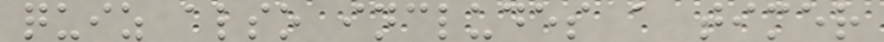quiz also includes a timer
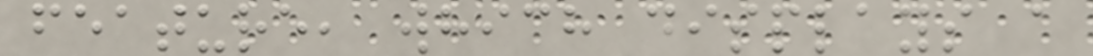feature, which displays a
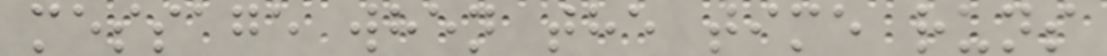message when the time runs
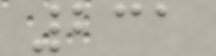231
